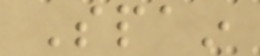Spain
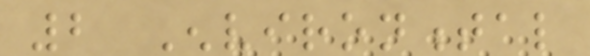2 Environmental
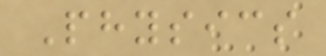Physics
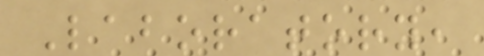Laboratory,
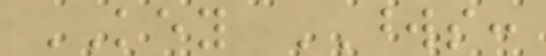KEY WORDS:
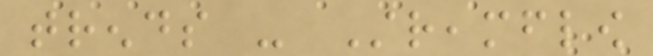trends - Streamflow
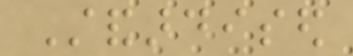Standardised
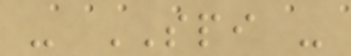- SPI -
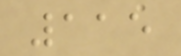115
